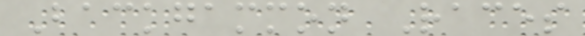Backgammon Races
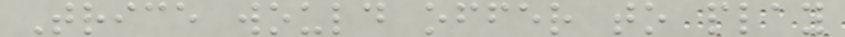Trice would offer to play
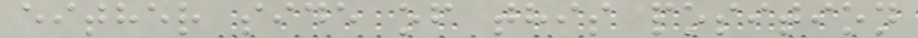either side of this position
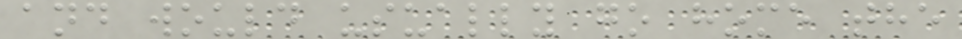and would usually go home the
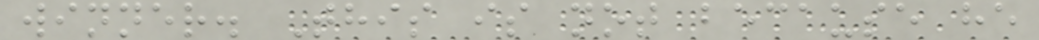winner. This is not because he
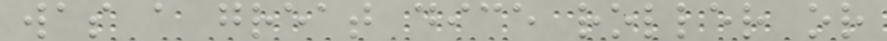was a great dice roller or
